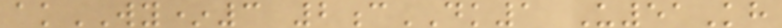akWY*3 2cDK1 U51Kh
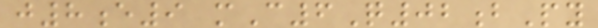j8e9 mC6Q02bPy
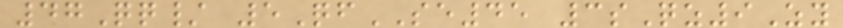47Qq/ 5QfSE45 3sQz9Zy
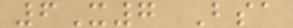6X7 Bsa
